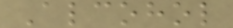Alcohol
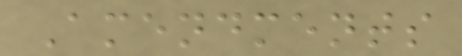Amendments
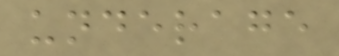underage
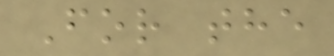For the
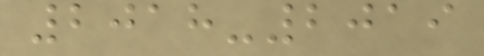2018-2019
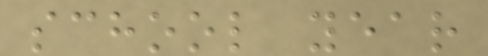school year
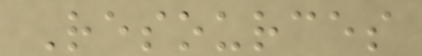Resources
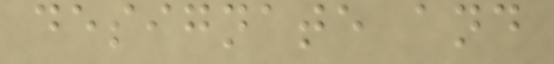designate and
